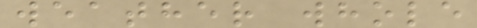weather whole
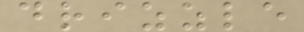drizzle
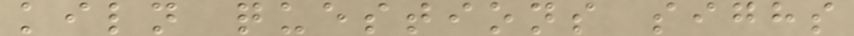kiln questions sighs
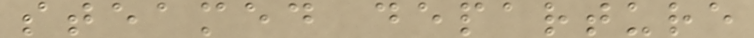steamed departure
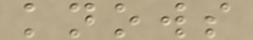knows
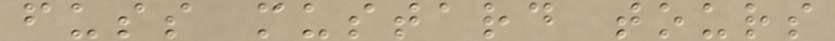fuss mustard tours
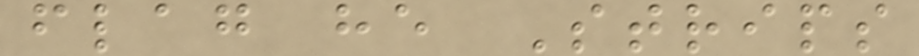flag he Strips
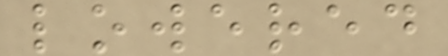lowered
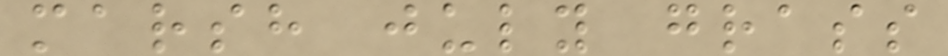marsh july grass
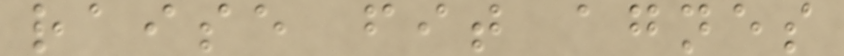raise fit agnes
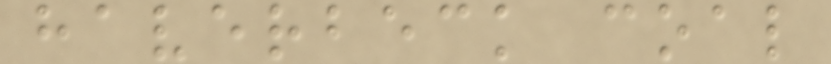haverbeck coal
